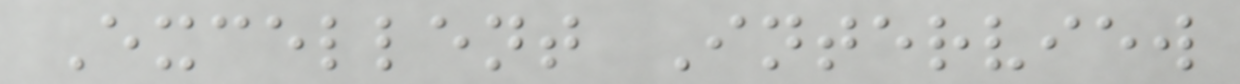Excellent Interview
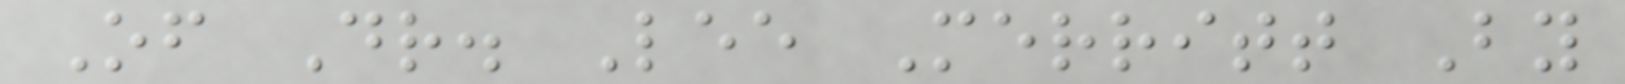Of Dr. Lee Merritt By
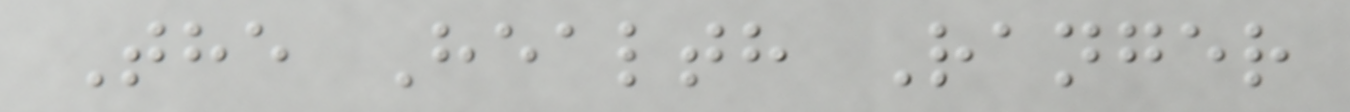The Health Ranger
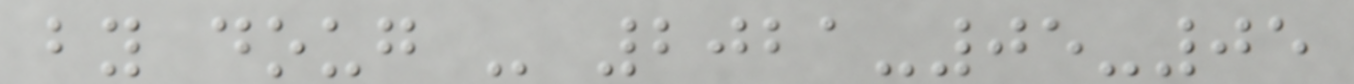by doug - 2021-05-05
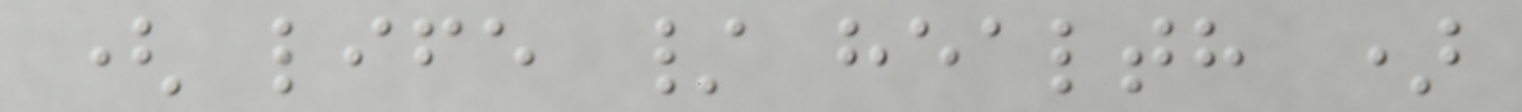( life / health )
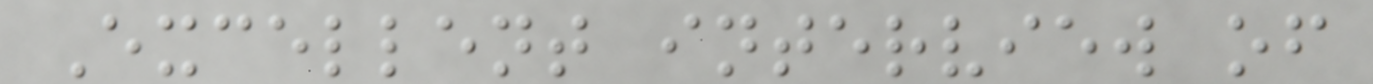Excellent interview of
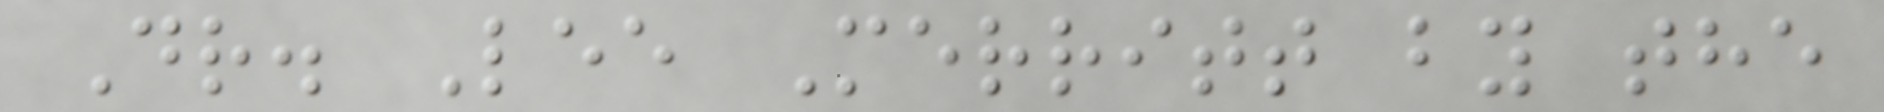Dr. Lee Merritt by the
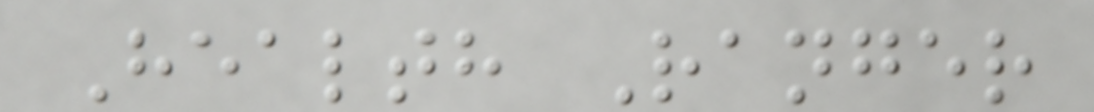Health Ranger
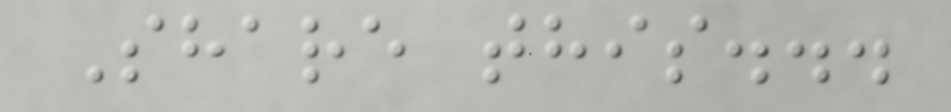Share this...
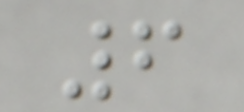6
